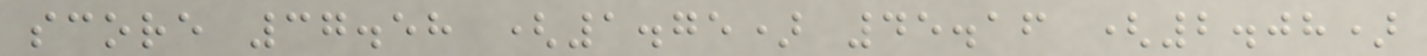score 37.58 (1.75) 45.16 (2.08)
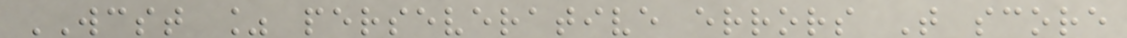WCST % perseverative errors T score
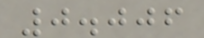0.006
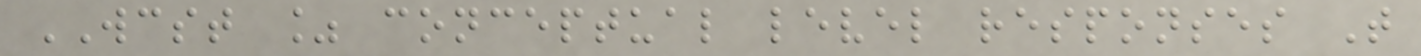WCST % conceptual level responses T
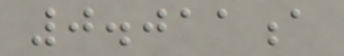0.011a
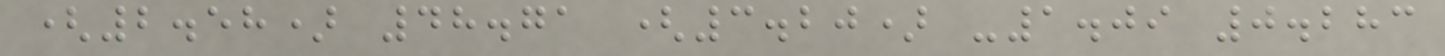(2.58) 48.71 (3.20) -1.09 0.283
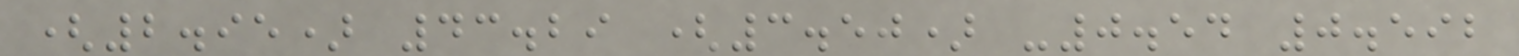(2.95) 43.29 (3.50) -0.54 0.592
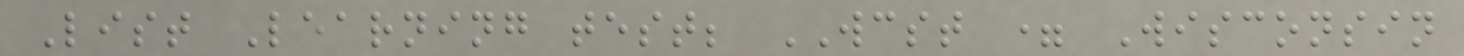List Learning test; WCST = Wisconsin
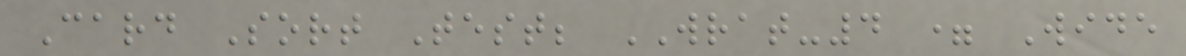Card Sort Test; WRAT-4 = Wide
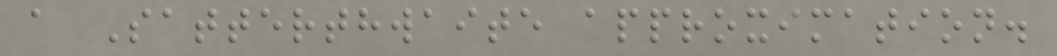a Satterthwaite approximation.
